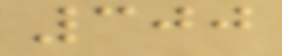300
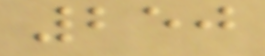250
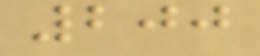200
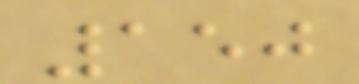150
